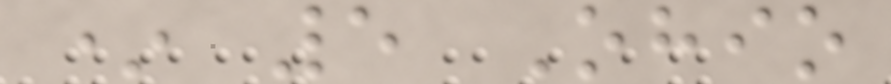* 5 Ohio
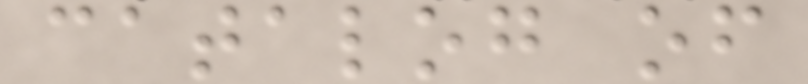catalog of
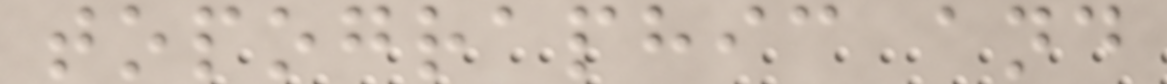topographic and
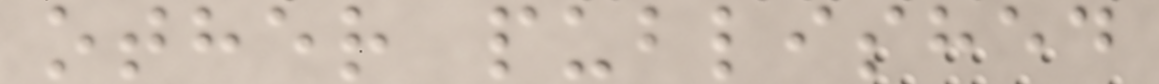other published
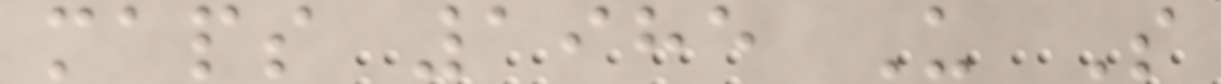maps 1985 U S
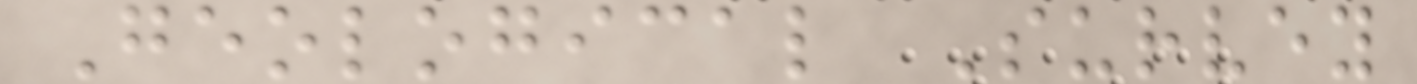Geological Survey
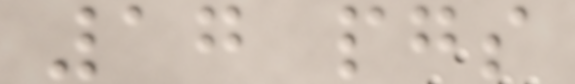17 pgs
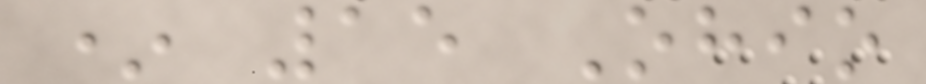* 15 Ohio
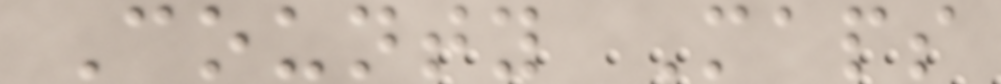County Maps
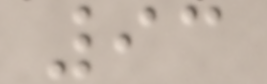93
